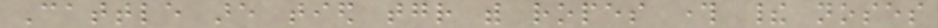Cattle are tied together with ropes through their noses
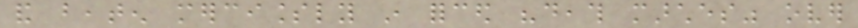and beaten mercilessly in forced "death marches" over
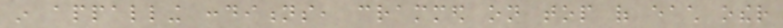in appalling conditions, crammed on top of each other
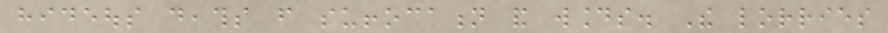hideous deaths from suffocation and wounds. The lorries
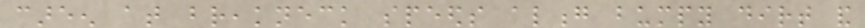careen at breakneck speeds along bumpy dirt and
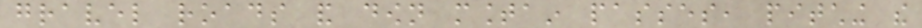gravel roads and down mountain passes, pitching the
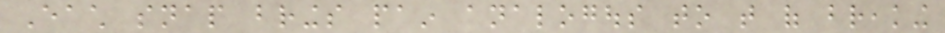Each snap brings pain analogous to that of breaking
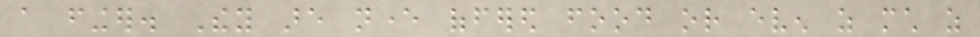a finger. They are never offered food or even as much as
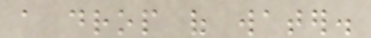a drop of water.
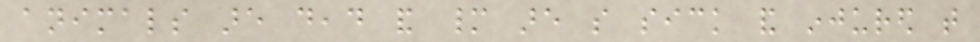animals are dead and many are so sick and injured that
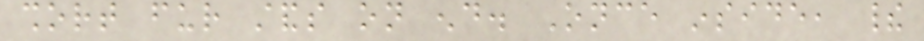short fur stands on end. Once inside, their
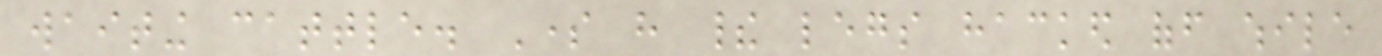waiting cattle. Some have their legs hacked off while
